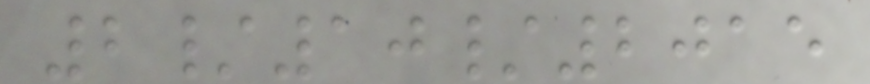2/10/2015
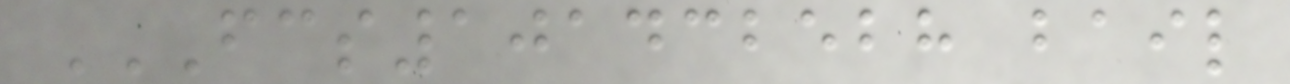FCS101432528 BAIL
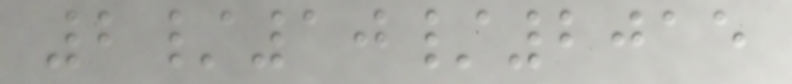2/10/2015
